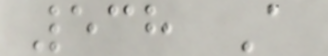538 A
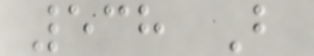538 B
